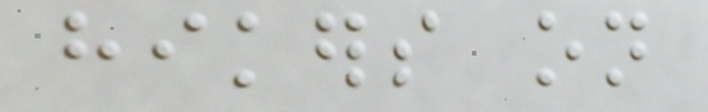hikers on
